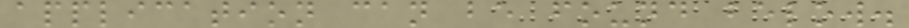application can be found below.
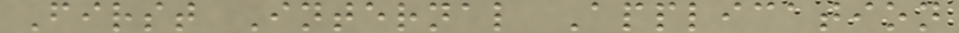First Internal Application
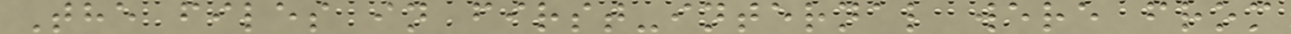The files in first-internal were from
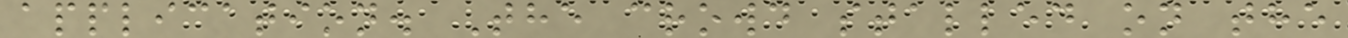application. The crowd stalled on the
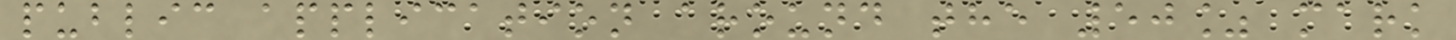public application around the 50% mark
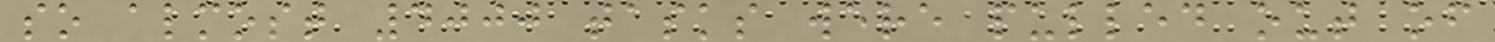so almost 4000 tasks were pulled out of
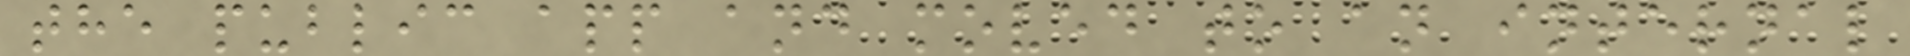the public app and moved to an internal
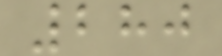280
